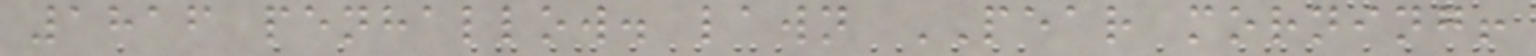1816 penhallow. lawn PEAR morning!
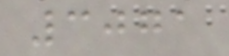3071
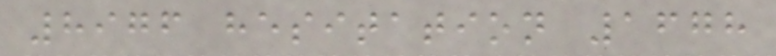8976 hesitation 1678
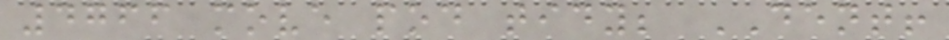4766 move pod tidy; DENT!
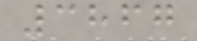3867
